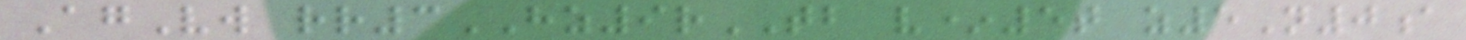AgVw rr3HZ9rTB v*5t z5N0a
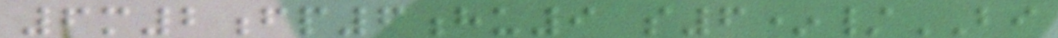6m2fp6hu9 s6*/BI
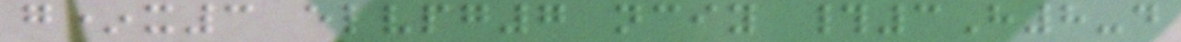g*x3 elvpg7 nciy #3H8-d
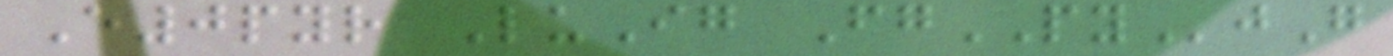E0pyr LuIg FgPYjG
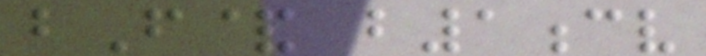bF& b1cv
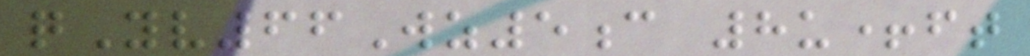qYv66Wz5c 8u+ft
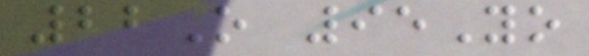22O 95Yo
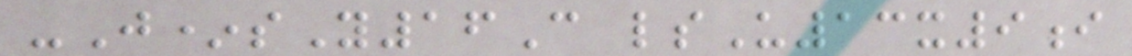-J*sY16C lsU13x9i
